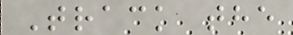Track the
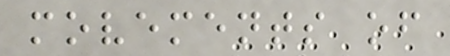movements of
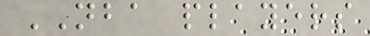NBA players
